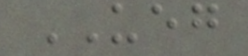UEG
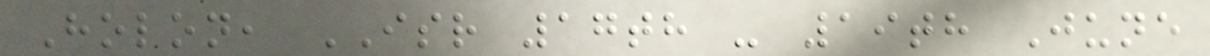Holon, ISR 17th - 19th June
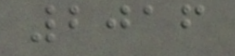2016
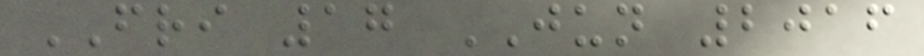FRI 17 JUN 2016
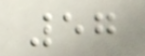57
